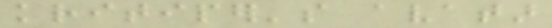kritiper's avatar
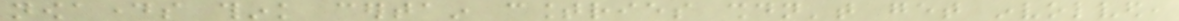nowadays think certain countries shouldn't get involved,
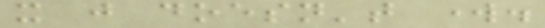it just doesn't work.
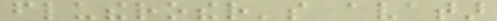flutherother's avatar
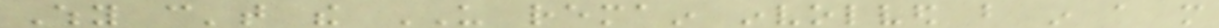Why can't the US remain involved but in a more
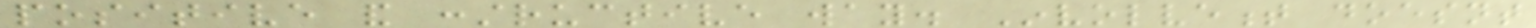positive and constructive way. Involvement doesnt
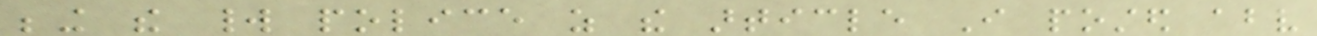being the world police as the article I posted above
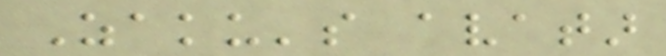Zaku's avatar
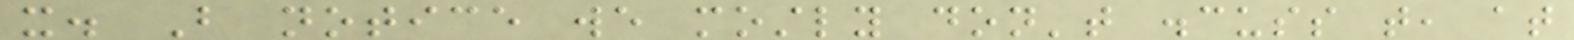it. But notice we mostly don't discuss that, at
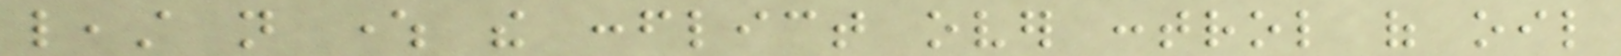least not where the conflict over control of oil
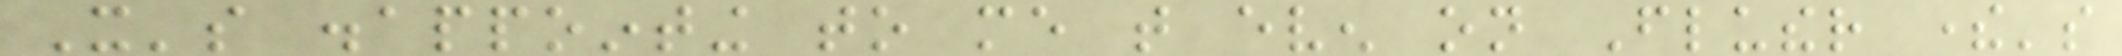It's disappointing to me that even on Fluther there's
